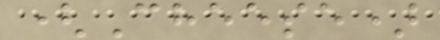(Cheese)
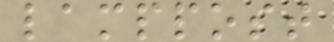lamppost
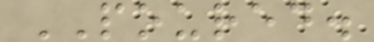POURED.
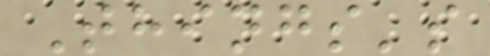Things's
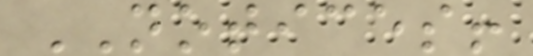NOTICES!
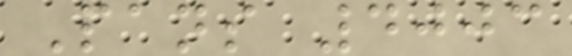Pans 4003
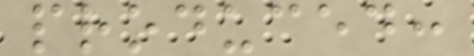produced:
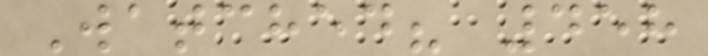Watched? 458
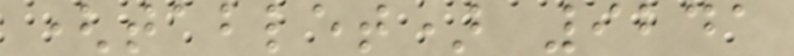(tablet) 9241
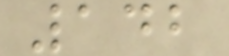142
